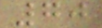70
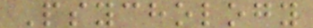Psychology
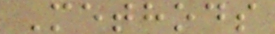Methods
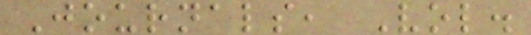Journals, Vol.
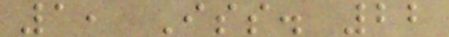1, Iss. 22
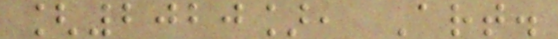[2020], Art.
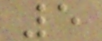5
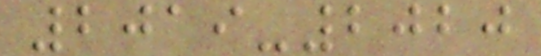2019-2020
